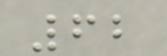62
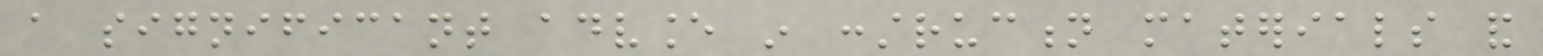a significant advance in construction materials and
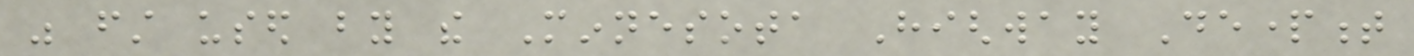was first used by the Minnesota Highway Department
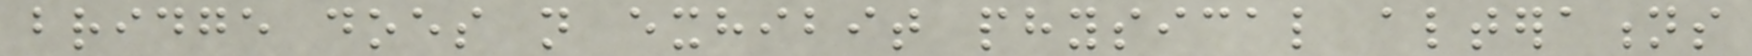bridge does not exhibit physical alterations
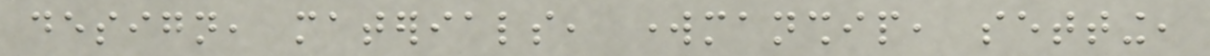design, materials, workmanship, setting,
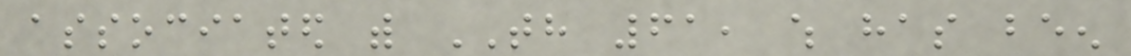associated with TH 61, which has been
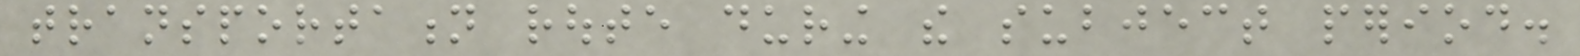transportation route during the subject period.
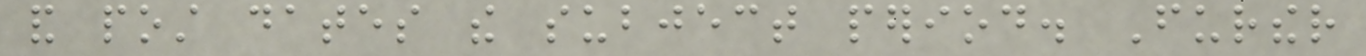and post dates the subject period. Further
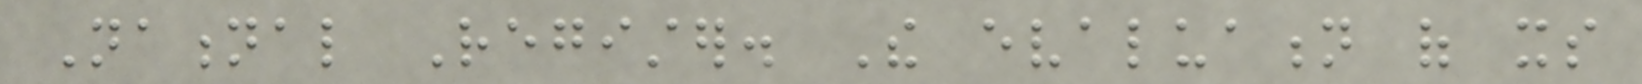National Register. The evaluation of its
